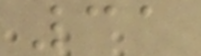31
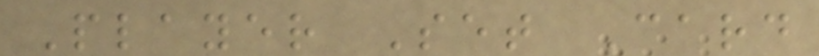Player Set Card
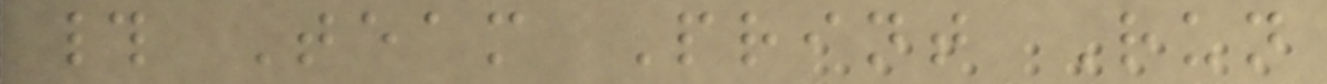# Team Print Run
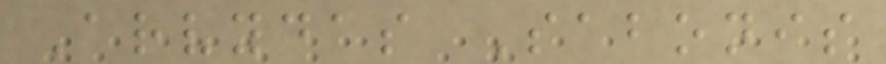Arvydas Sabonis
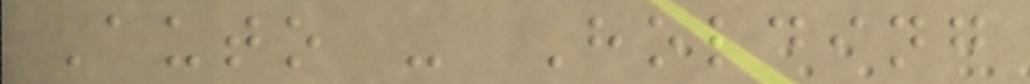Auto - Holding
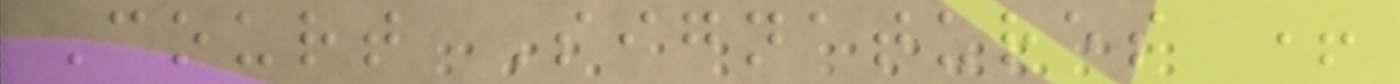Court Signatures +
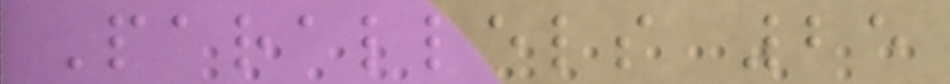Parallels 25
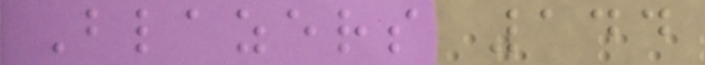Blazers 144
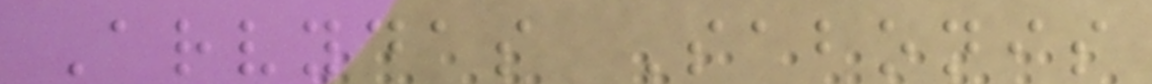Arvydas Sabonis
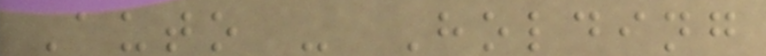Auto - Holding
